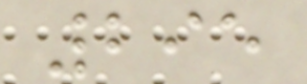295
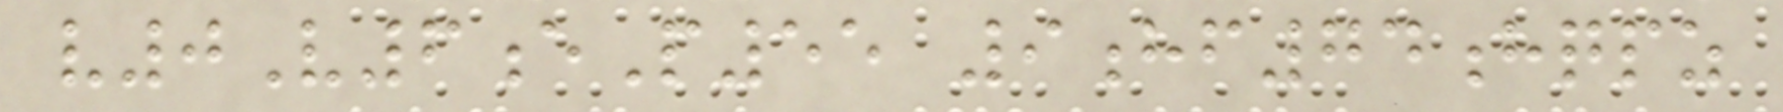v0V6eP55 9hf74hqpz
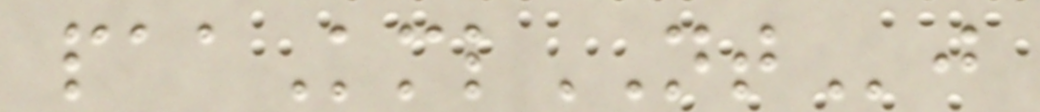paaKmlNTj
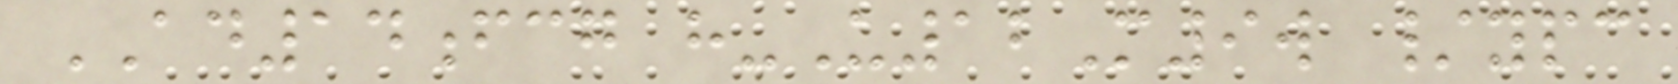AD14fcg h-U12M9w /ypc
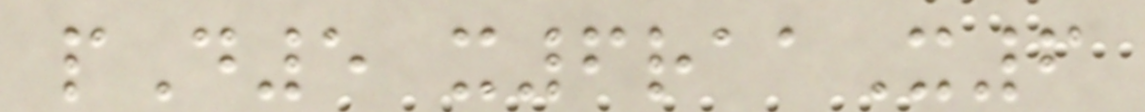pD5 x6raaX6
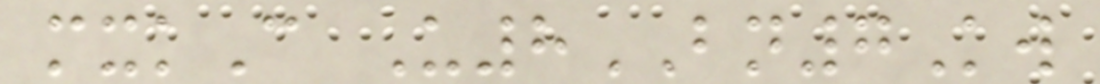mxkC U8BN7Kw
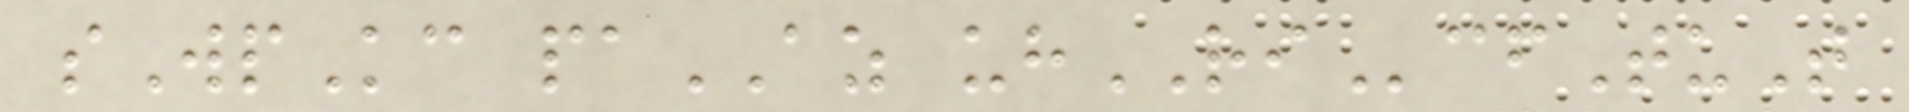sWpKc paAZ uhRIcfTuT
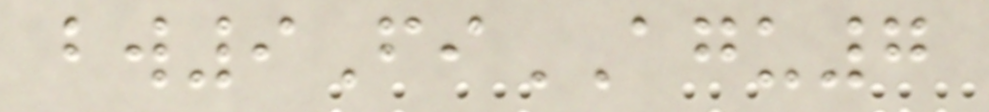bw9FiAGU7
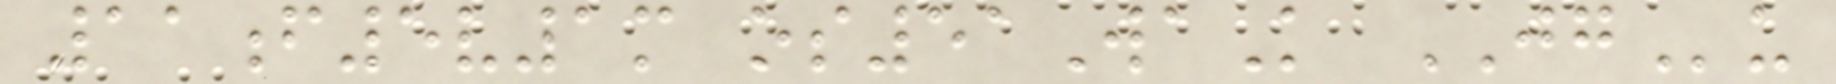11f5v1m os51WaK JGu
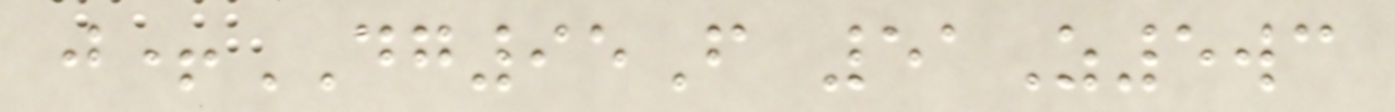j+DG95F 51Z5wc
